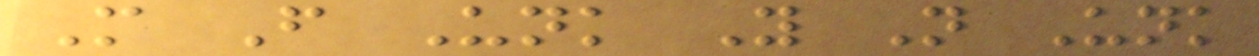M F Unk Y N Unk
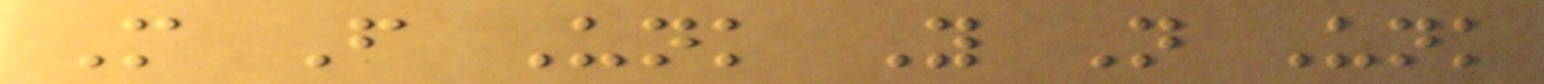M F Unk Y N Unk
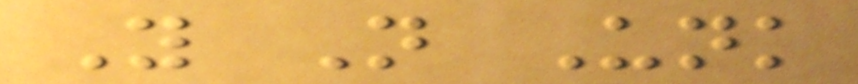Y N Unk
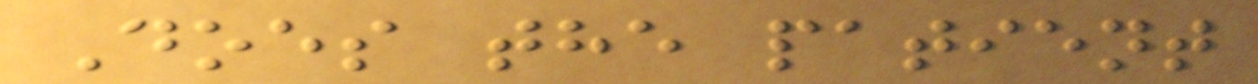Does the patient
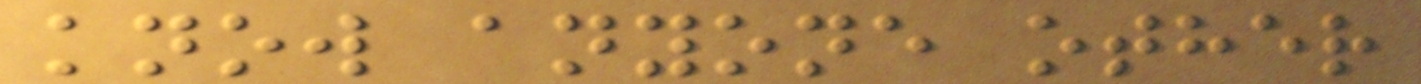know anyone other
